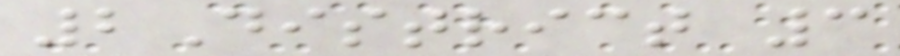2District 3
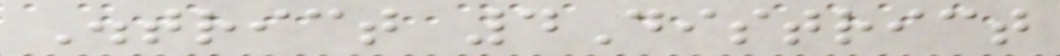District 4District
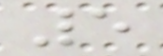5
